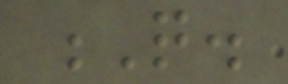Q.
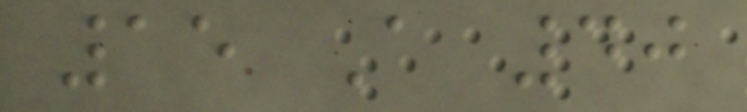15 A 40
